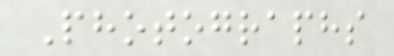Photographs
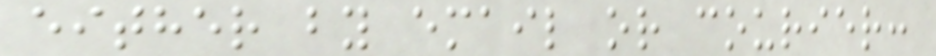either by email or courier:
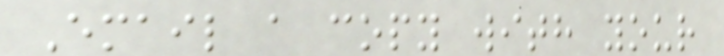Email a copy with your
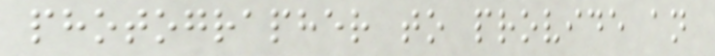photographer to provide an
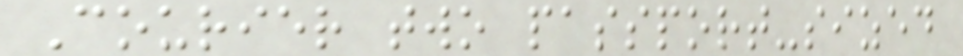Courier two passport-sized
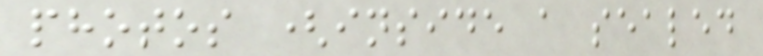photos (inside a sealed
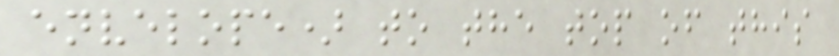envelope) to the top of this
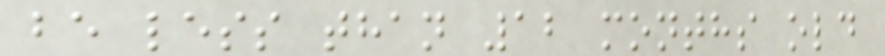be less than 12 months old
